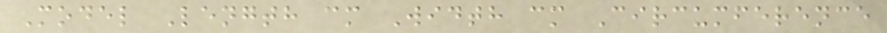Model Length cm Width cm Circumference
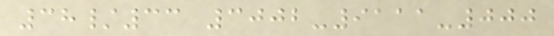38/33 3002-9111-000
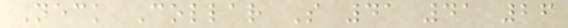Neck Collar S 41 41 26
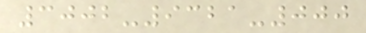3002-9321-000
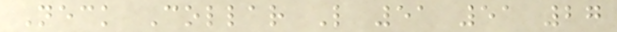Neck Collar L 51 51 27
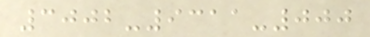3002-9311-000
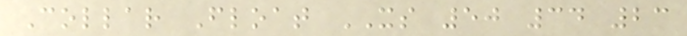Collar Float XS 50 34 23
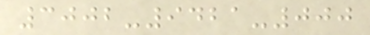3002-9421-000
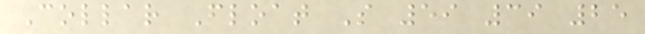Collar Float S 59 39 25
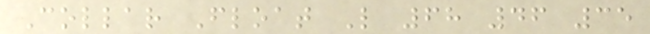Collar Float L 68 46 35
